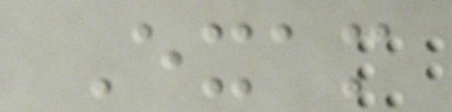Exam
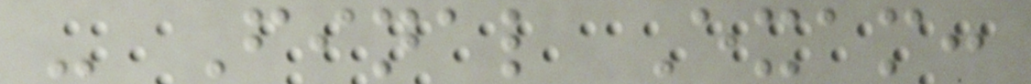- Final Exam:
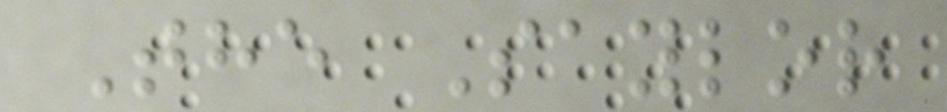The Saylor
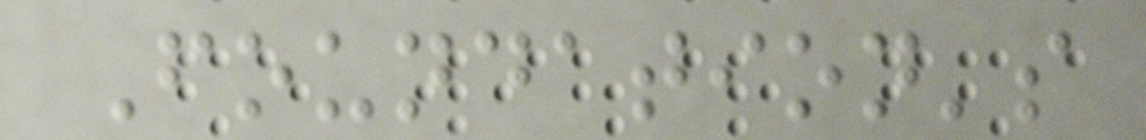Foundation's
